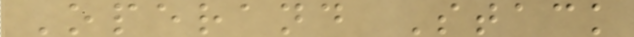Operand Stack
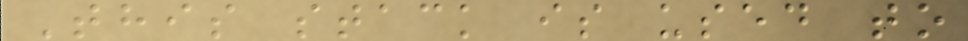This stack is used to
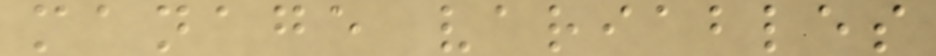manage variables
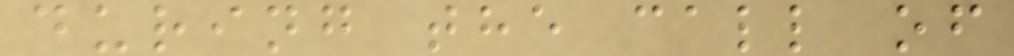during the call of
